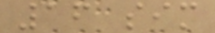16 sim
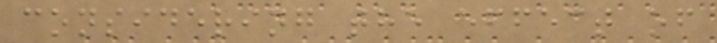considering the effect of
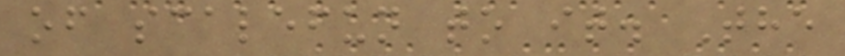of scalefun to it. The
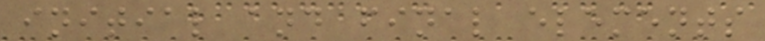initial and final elements
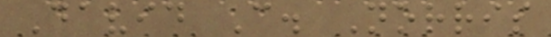David C. Norris
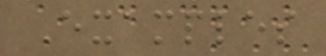Examples
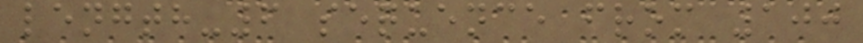length-6 sequence from 100
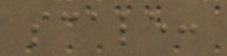scale:
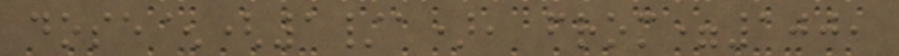dose^(1/a), from=100,
